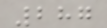287
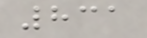831
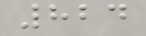824
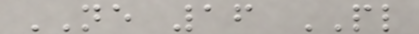NE 16 PL
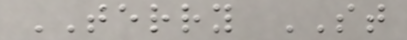TERRY ST
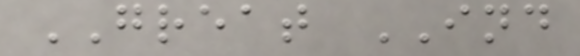GREAT IND
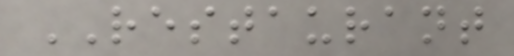RESTAURANT
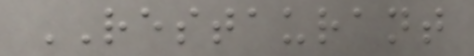RESTAURANT
